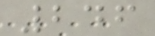246
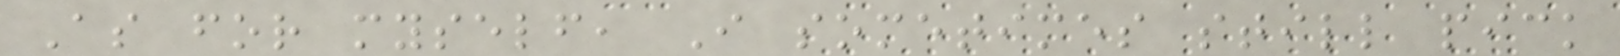As for myself, I sometimes still pick
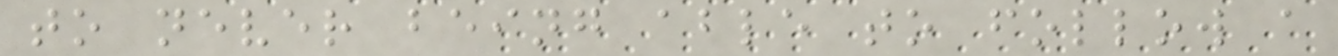to never being able to follow a
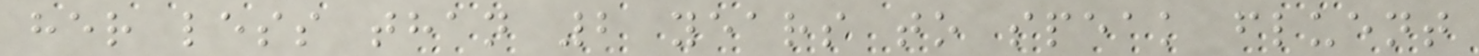her less than 2 years to speak fluent
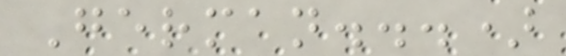German...)
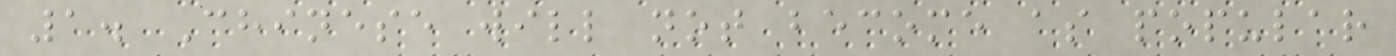1. Chinese will not become as popular
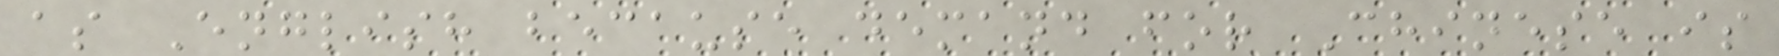as English because demand for Chinese is
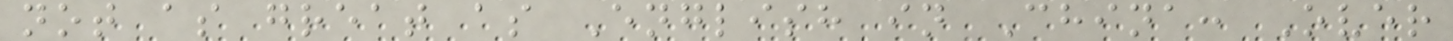not as great as English in China: Over
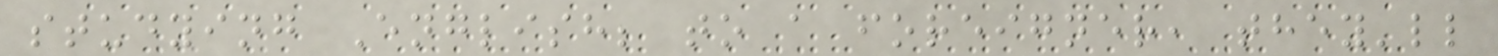studying English; to a foreigner, they'll
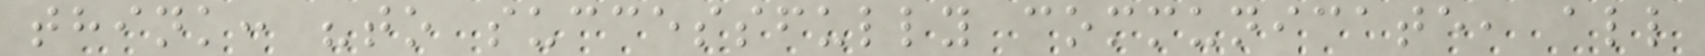think: "to successfully communicate, all
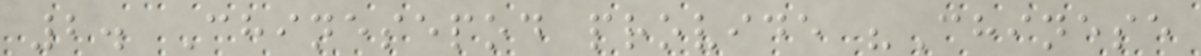2. Chinesepod provide "Chinese
